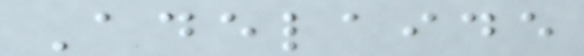Adelaide
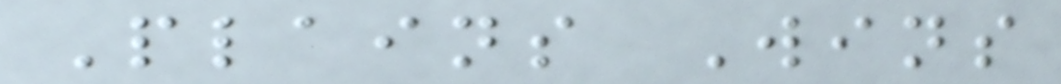Plains Wins
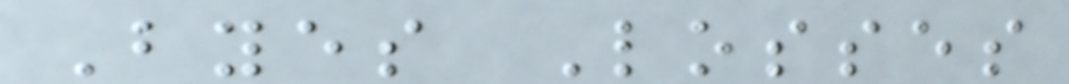Byes Losses
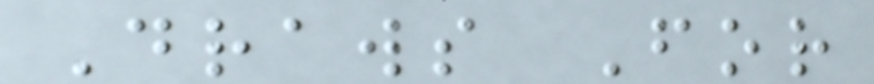Draws For
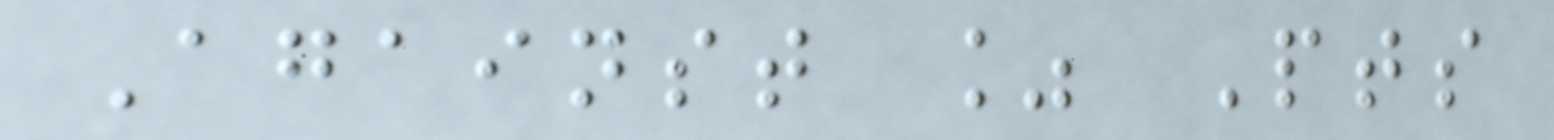Against % Pts
